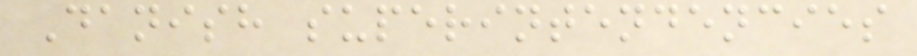Danish superintendencies
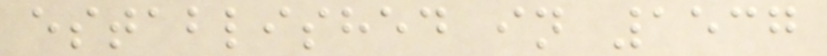established in 1537
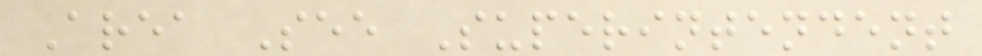Area See Superintendent
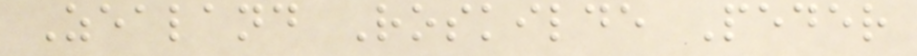Zealand Roskilde Peder
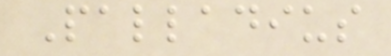Palladius
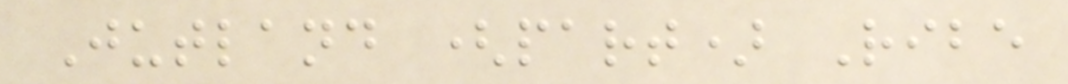Jutland (part) Ribe
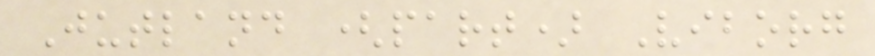Jutland (part) Viborg
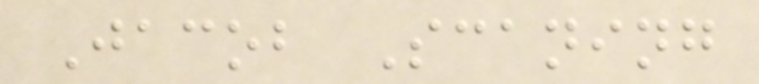Jacob Scaning
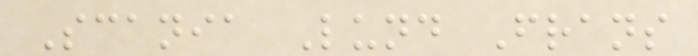Scania Lund Frans
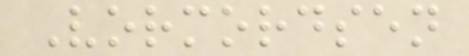Vormordsen
